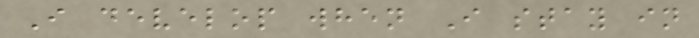I develop when I stay in
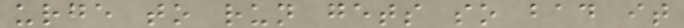urge to run gets so bad it
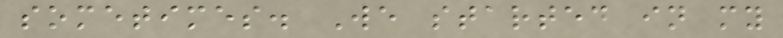sometimes. We started in my
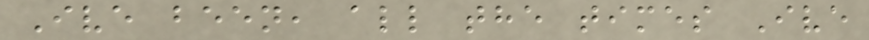Ive been, all the times Ive
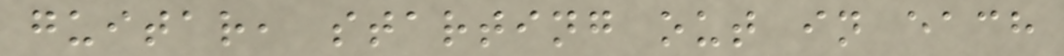guitar, starting out in each
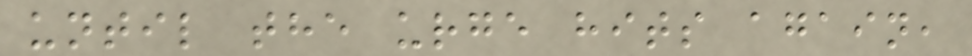until the urge hits again,
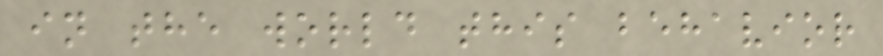in the world this behavior
